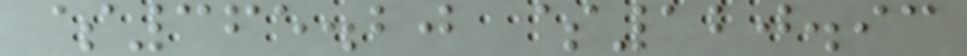$365.20 $120.93
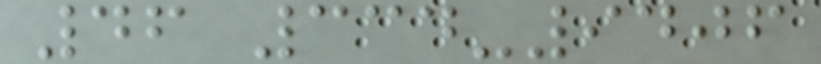46 334-9406
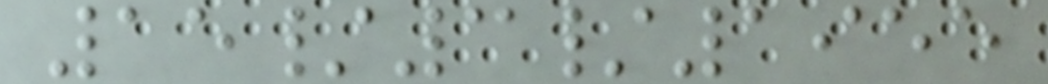15/3/1955
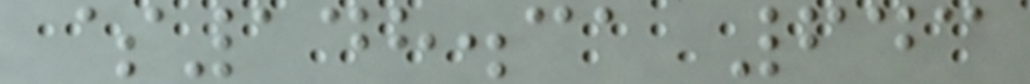$148.31 643
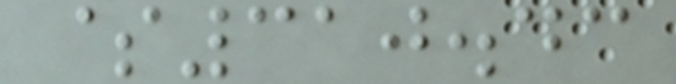$310.43
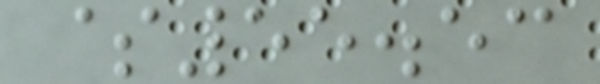$55.53
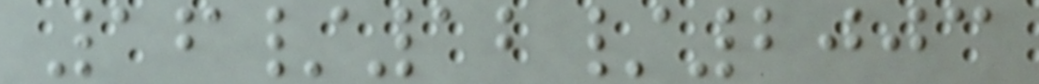16/12/2003
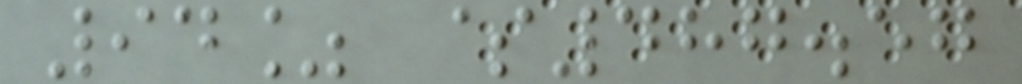94% $487.57
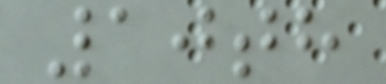10th
